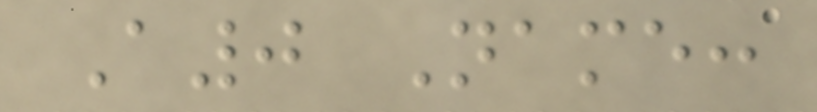A0 Name:
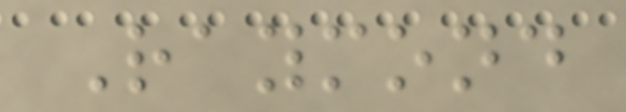Raymond
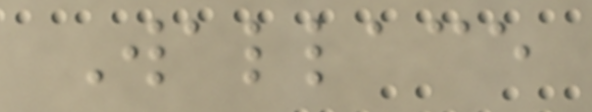Wallace
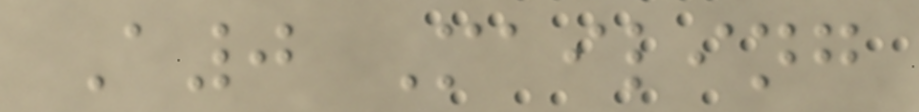A0 Mailing
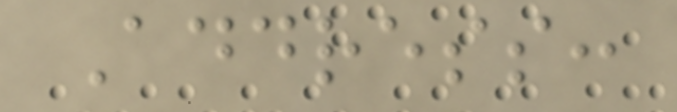Address:
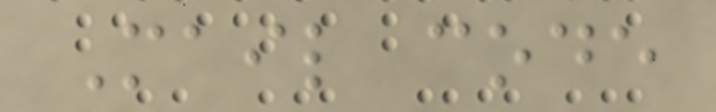Mail code
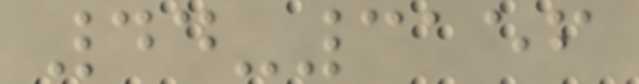44-3156
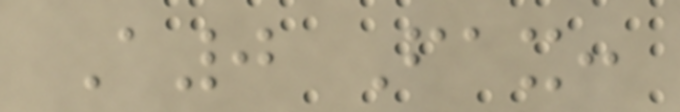A0 Fax:
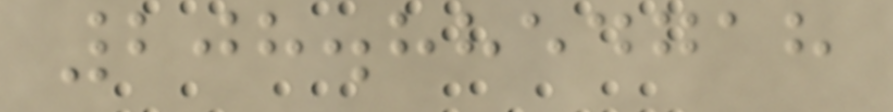208.8854718
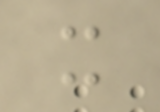x
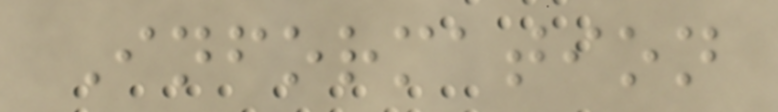Information
